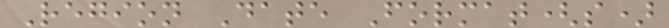Region Date Format(s)
